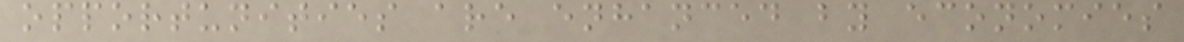opportunities are enhanced by economies
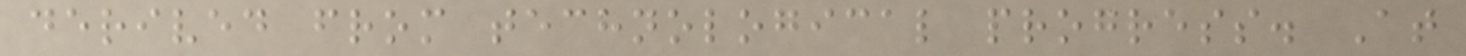derived from technological progress. At
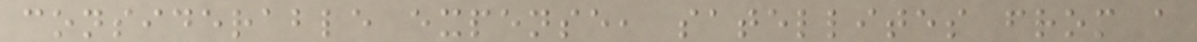considerable expense, satellites from a
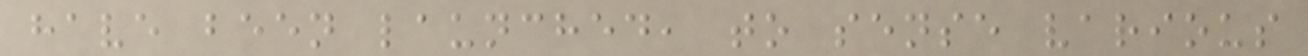have been launched, to sense various
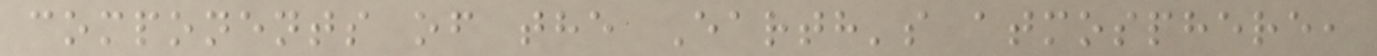components of the Earth's atmosphere,
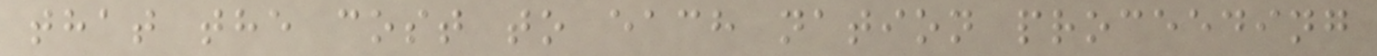that the cost to each nation proceeding
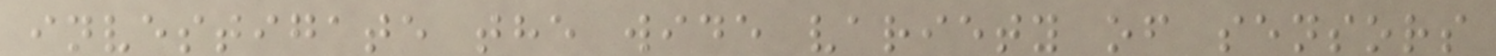investigate the wide variety of sensors
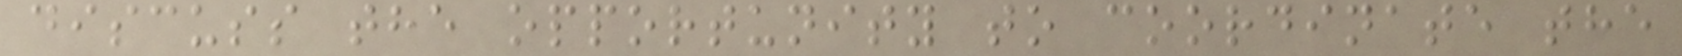discuss the opportunity to coordinate the
